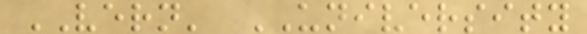VERN' UNIVERSITY
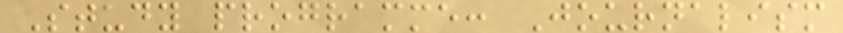Study programme: Journalism
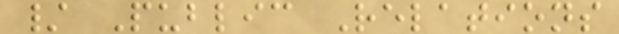/ Public Relations
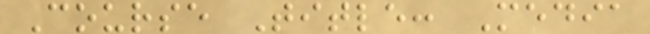Course Title: Media
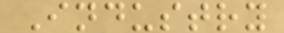Industry
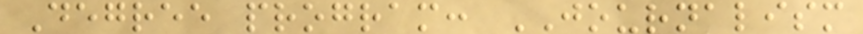Degree program: JOURNALISM
